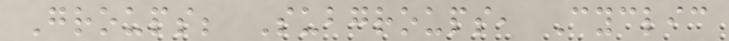Groups; Subgroups, Cyclic
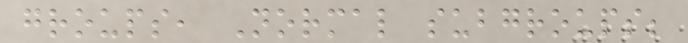groups, Normal subgroups;
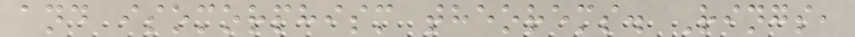and isomorphism theorems. Rings,
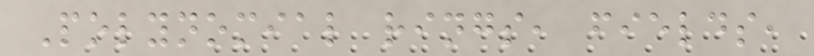Polynomial rings, fields,
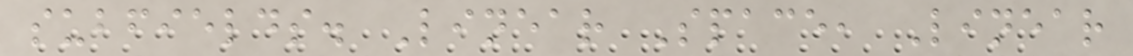subfields. Linear Space, Linear
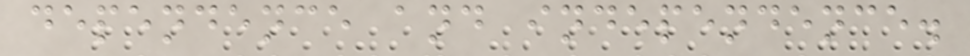dependence and independence.
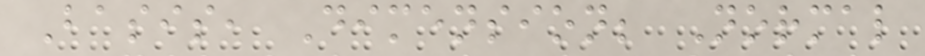Basis, Dimension; Normal
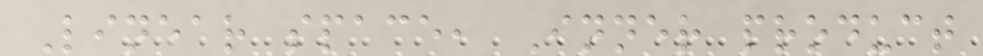Linear space, Inner product
